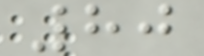80
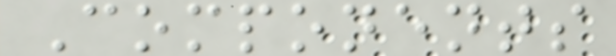Components
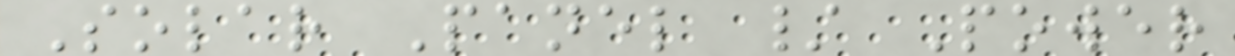Solar Panel / Power
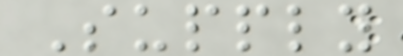Supply
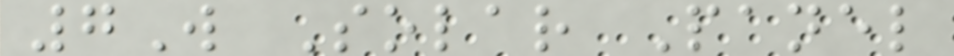7W Solar Panel
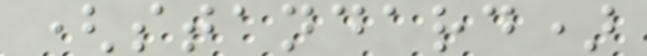(standard)
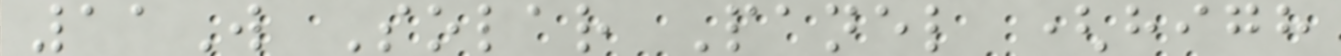11W Solar Panel (high
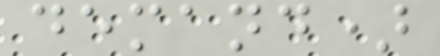demand)
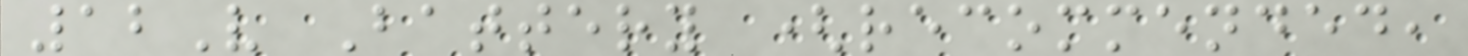12V Battery (recommended,
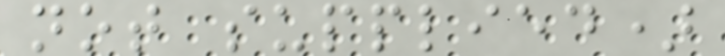not supplied)
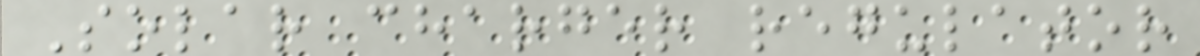Solar charger regulator
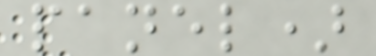panel)
